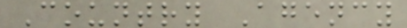Country Agency
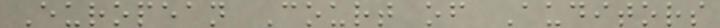European Court of Auditors
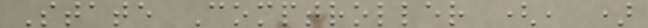State Comptroller (, )
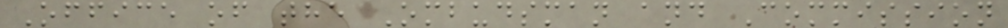Office of the Ombudsman and Commission
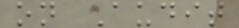on Audit
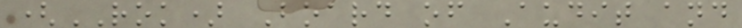(ROK) Board of Audit and
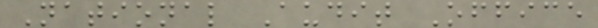National Audit Office
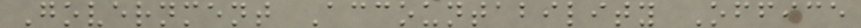Government Accountability Office
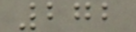272
